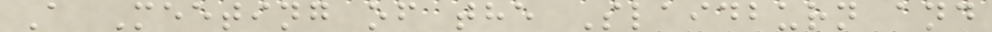A Meeting of the Slaidburn and
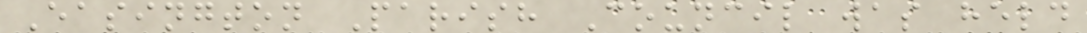Easington Parish Council was held
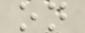on
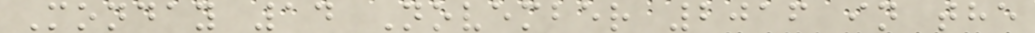Monday 14 November 2016 in the
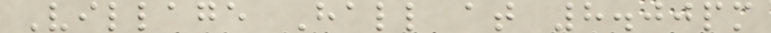Village Hall at 8.00pm
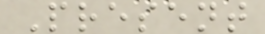Present
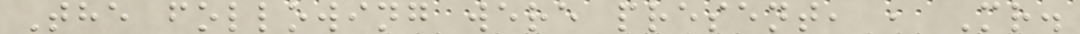The following were present, , Mr.
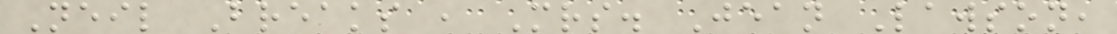Neil Breaks , Mrs. Jean Lawson,
